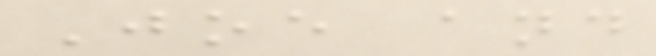Joe and
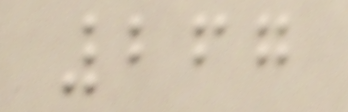267
